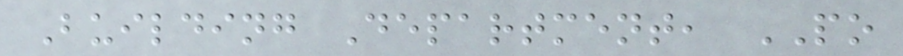Building Department, PO
